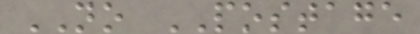NO POSTAGE
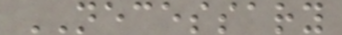NECESSARY
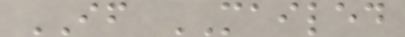IF MAILED
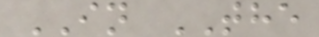IN THE
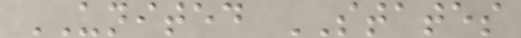UNITED STATES
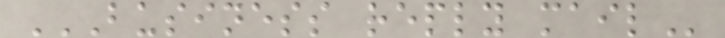BUSINESS REPLY MAIL
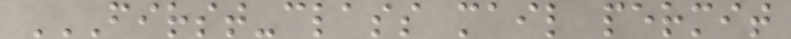FIRST-CLASS MAIL PERMIT
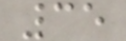35
